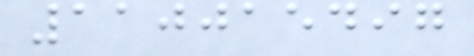110015497
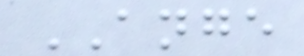ANGE
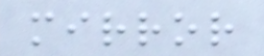mirror
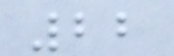22
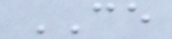CE
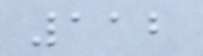112
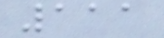111
